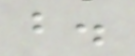b.
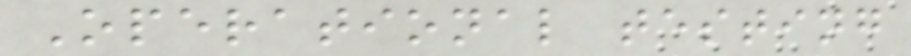Operational testing
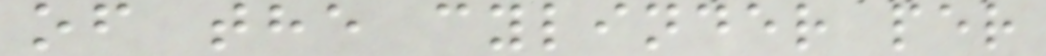of the cylinder per
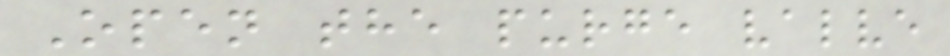Open the purge valve
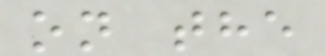on the
